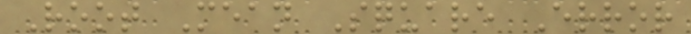Root Mean Square Error
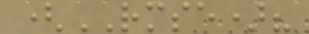(RMSE)?
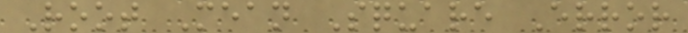Root Mean Square Error
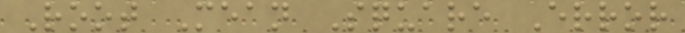Root Mean Square Error
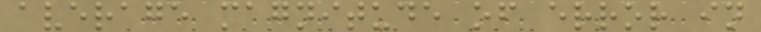average magnitude of error in
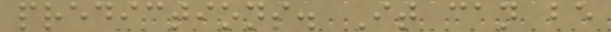predictions. It can be
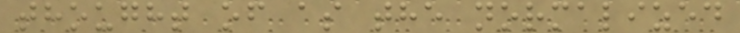thought of as the normalized
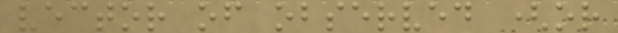vector of observed (or
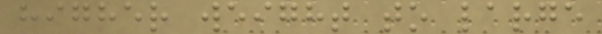higher weight to large
